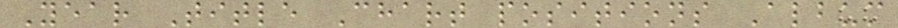Year Title Chart positions Album
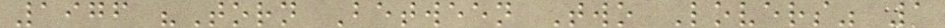1976 "Torn Between Two Lovers" 1
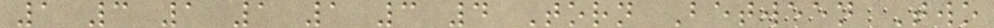1 3 1 1 1 3 4 Torn Between Two
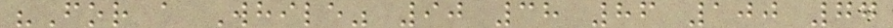"For a While" 90 38 86 100 77
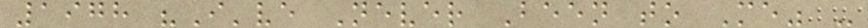1978 "I've Never Been to Me" -
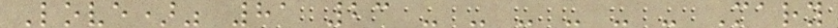Love)" 81 23 - - - - - - Mary
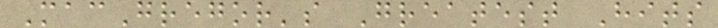MacGregor's Greatest Hits
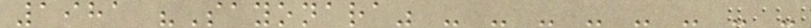1981 "Sayonara" - - - - - - - -
